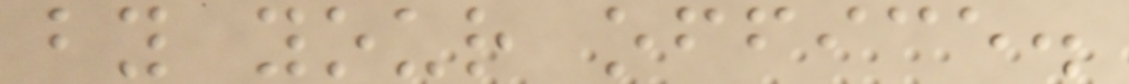by your office.
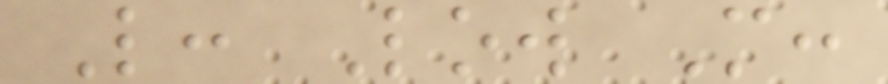L: Low M:
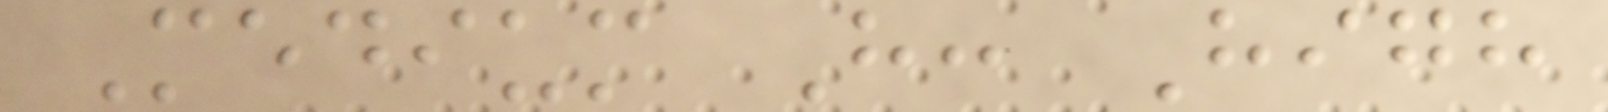Medium H: High
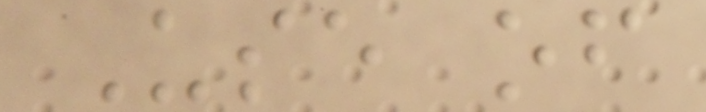Use of
